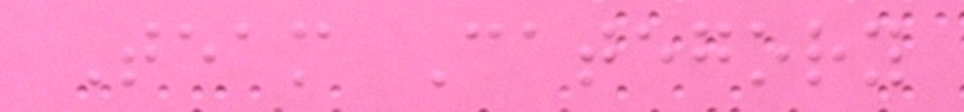Team Category
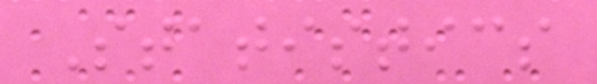Statistics
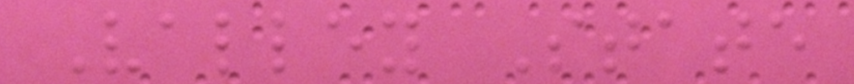Valley State
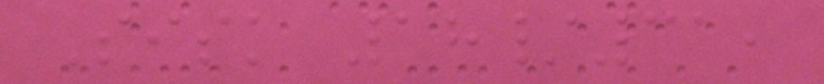Sisk 18/31,
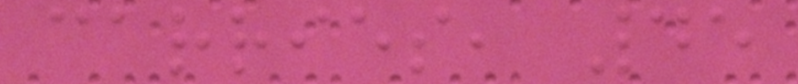carries, 45
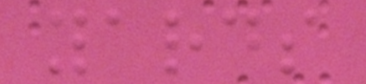yards
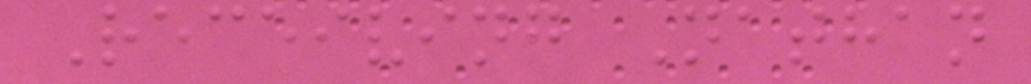Receiving Nathan
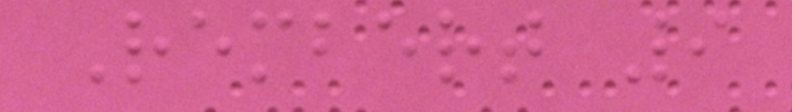Rembert 9
